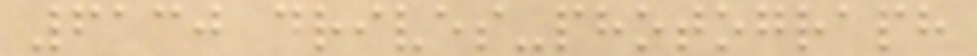6130 drives-photograph
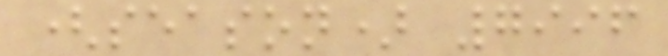(season) 7996
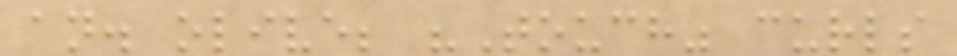an. olive; "Touch" curls
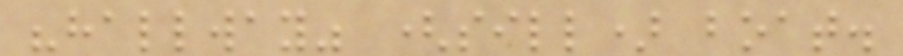"hallway" (sill) boat.
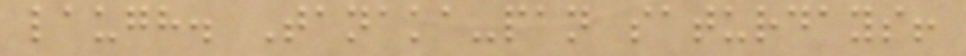laugh. Tanaka-pan saturdays!
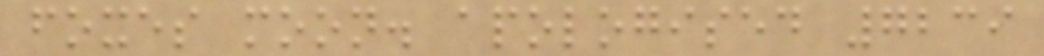foxes moon. apologised 7239
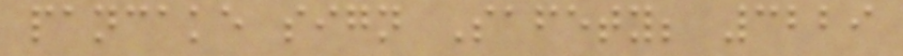pancake sign Safety; 3229
